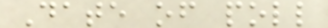Date of poll
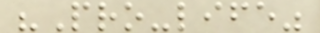"Pro-life"
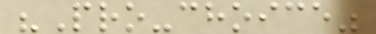"Pro-choice"
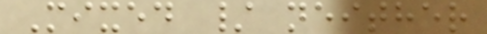Mixed / neither
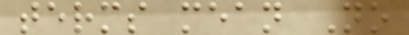terms mean No
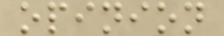opinion
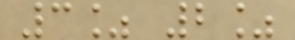3% 2%
